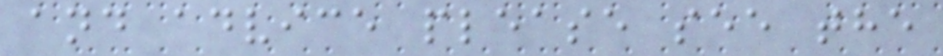and advice please see the
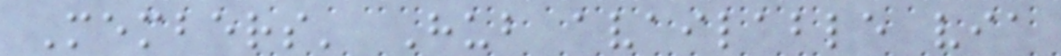Members' Hub available via
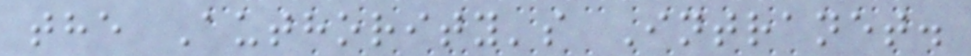the Authority's Intranet.
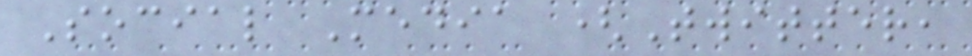Social Media (Twitter,
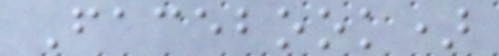Facebook)
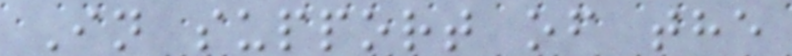In support of the
